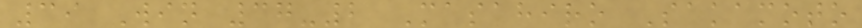39 Win 37-2 Masahiro Sakamoto
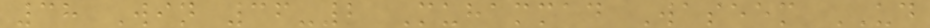38 Win 36-2 Muhammad Waseem UD
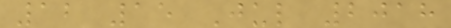12 15 Jul 2018
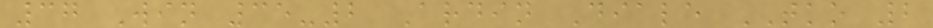37 Win 35-2 Ardin Diale TKO 2
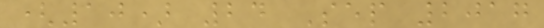(10) 24 Sep 2017
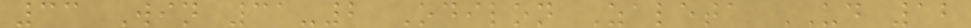33 Win 31-2 Odilon Zaleta UD 12
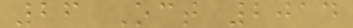26 Oct 2014
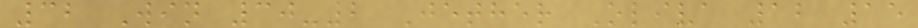32 Win 30-2 Jether Oliva 12 15
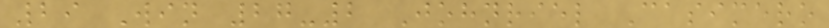29 Win 27-2 Johnriel Casimero
